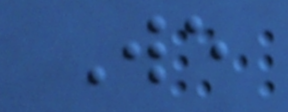We
